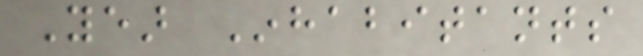Year Inhabitants
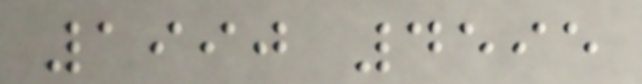1990 4595
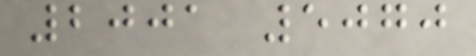2001 5070
